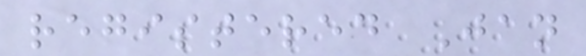registered Jan
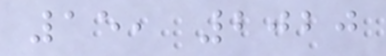15, 2020
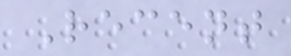Recent
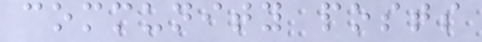community posts
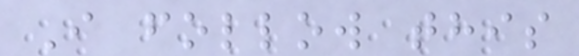I follow this
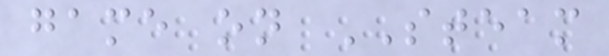game on STEAM
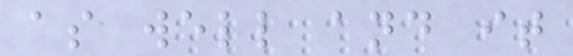as well and it
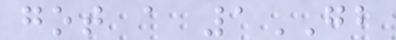got a 1GB
